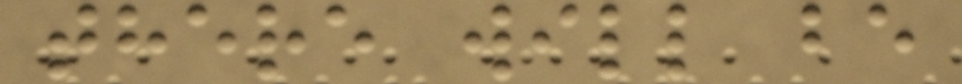there will be
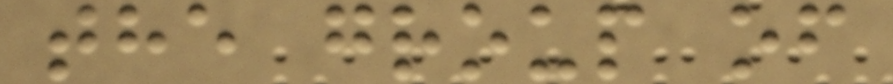the group of
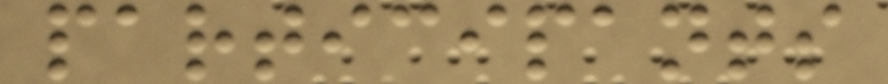participants
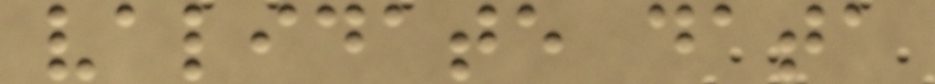validate data
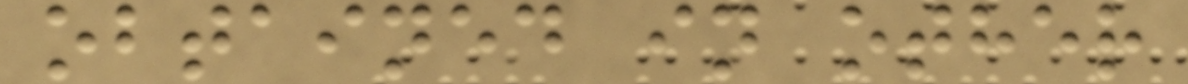obtained in other
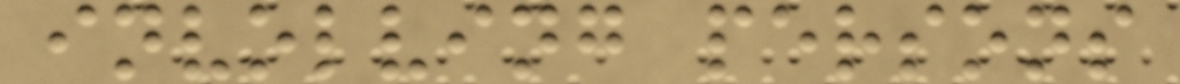involving persons
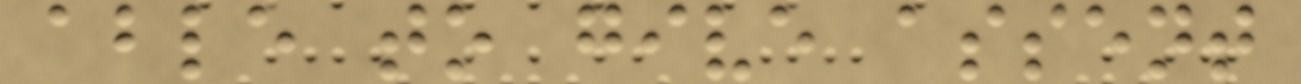able to give assent
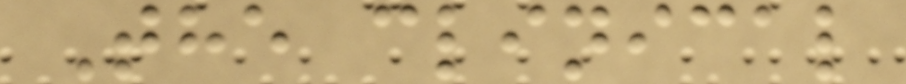The clinical
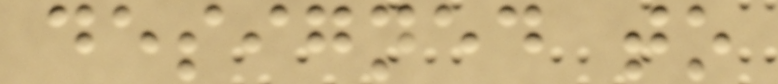designed to
